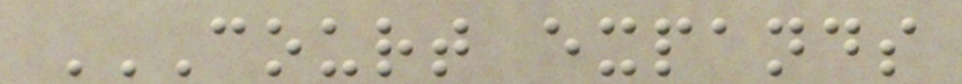COURT EXPANDS
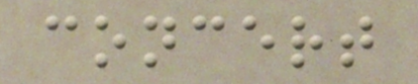concert
